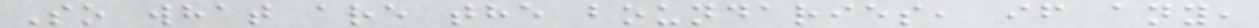So what are the boundaries, if any,
